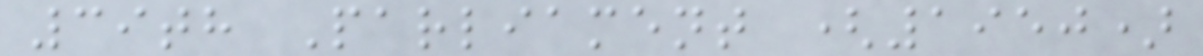39th Parliament (1950)
